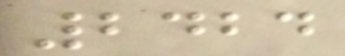2424
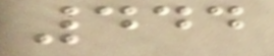444
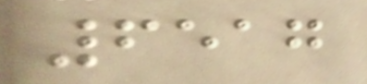6517
